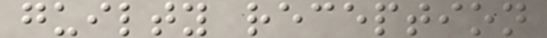guilty reception
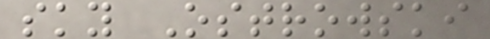sky Ostrowski
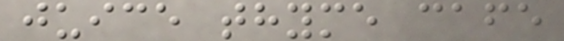juice thyme cafe
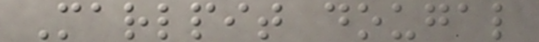Marlpit dougal
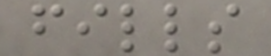fills
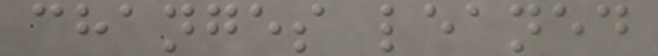changes leaned
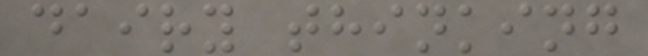dairy thinking
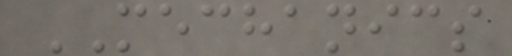MECHANICS
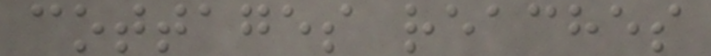cottages reaches
